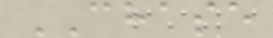CHASE
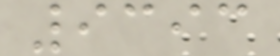9393
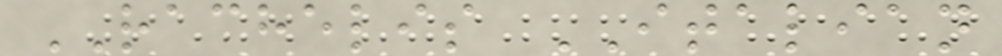RACHELIS ITALIAN
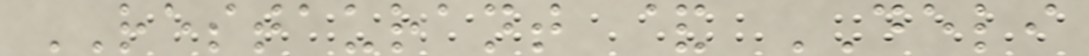RESTAURANT & DELI
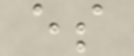es
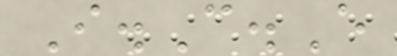I.C.E
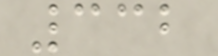332
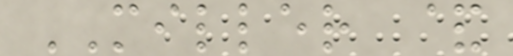MILLER &
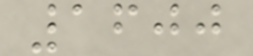1600
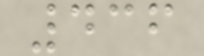436
